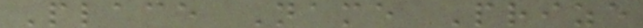Place Name Prize
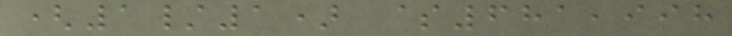(1/1) $681,998
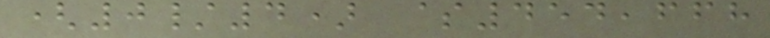(0/4) $454,668
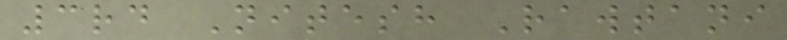3rd Nitesh Rawtani
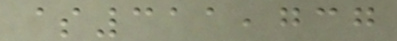$311,737
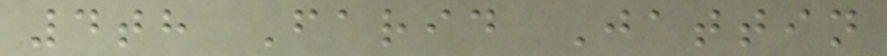4th Farid Jattin
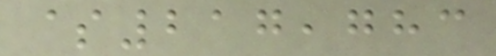$217,783
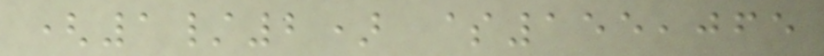(1/2) $155,065
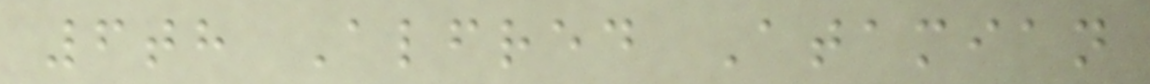6th Alfred Atamian
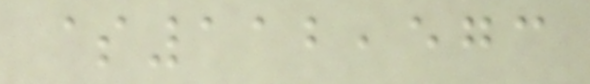$112,573
